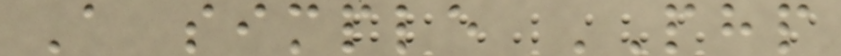A simple PHP
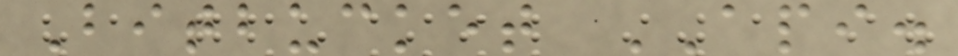Bitbucket API.
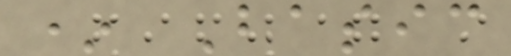* Basic
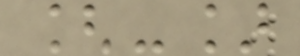[-]
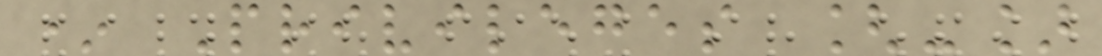* Privileges [-]
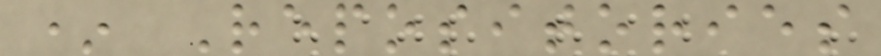* Repositories
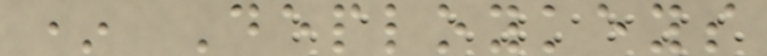* Deploykeys
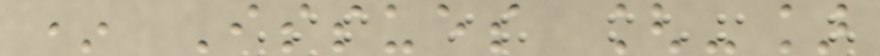* Issues [-]
